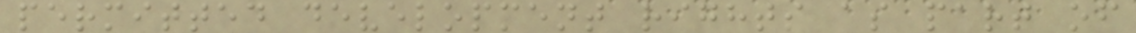permitted development rights as part of
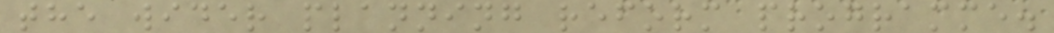the wider planning reform programme.
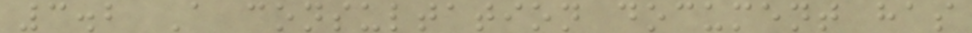3.2 A consultation document has
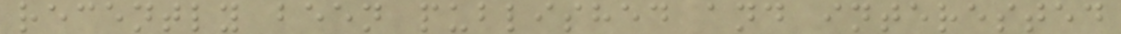recently been published and interested
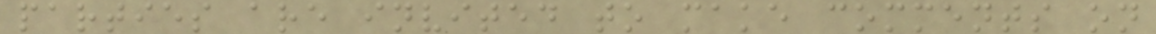parties are invited to make comments on
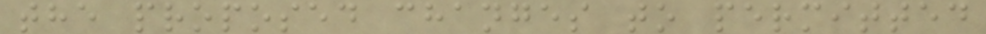the proposed changes to permitted
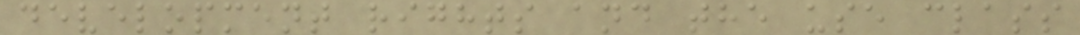development rights and the use class
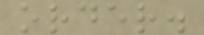order.
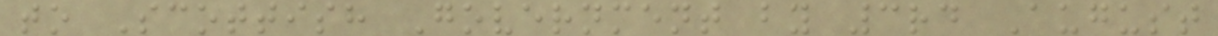to Scottish Government by 3rd August
